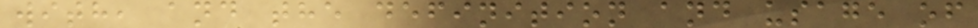with, and the definition and usage of
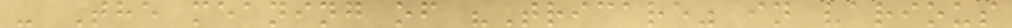- The meaning of "Tricare" in various
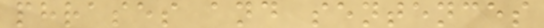phrases and sentences
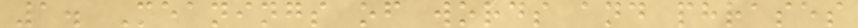1. Meanings of words and phrases
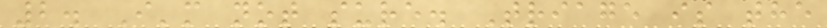2. I'm not sure. Triage is the
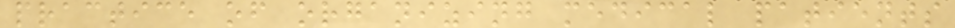practice of organizing medical patients
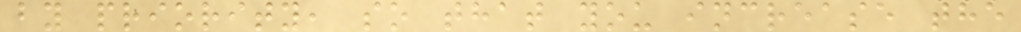by priority, so that you increase the
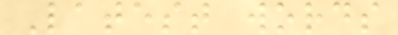Latest words
